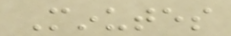Minutes
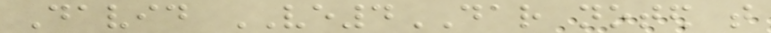David VE4DAR noted that
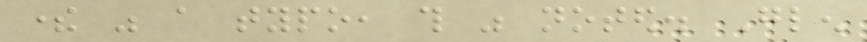there was a typo, this was noted. Glen
